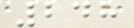248
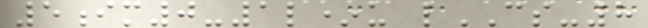5im0-1l*u lCS-8
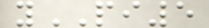yPI5
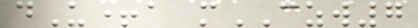dU+a mCZW7
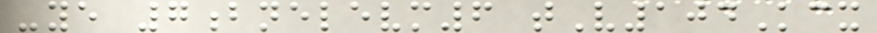-ye 7bnelevm6 tV104Kcx
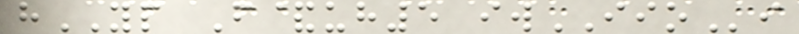hYP F&uh5 iwIIOi
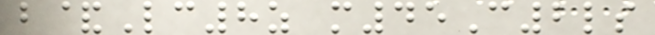b&Lc8z m45C2ls
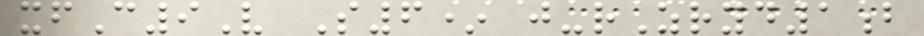xfC9V S6* j-rZryd1b
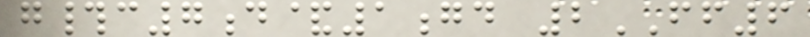g#c7d&1gd 2FF6
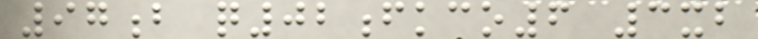97b q02fkco6 3xb
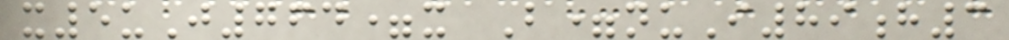x5uJ764=x B=nuI89h3
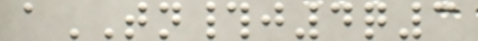aTN#j4q3
